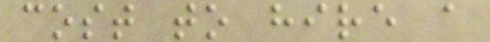cost to hire a
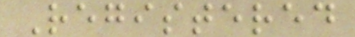Registered
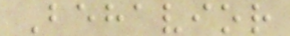Behavior
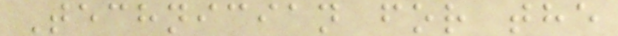Technician for the
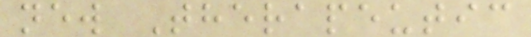new Therapeutic
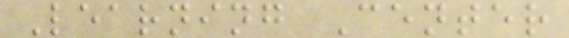Learning Center
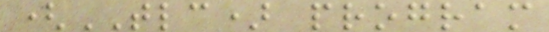(TLC) program
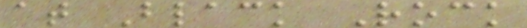at Black Rock
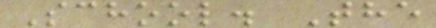School. The
